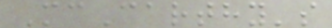McCarthy's
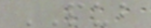PUB
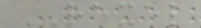REXEL
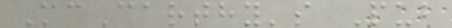McCarthy's Pub
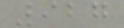927
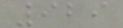929
